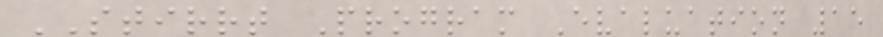STIRRT Program Evaluation 15
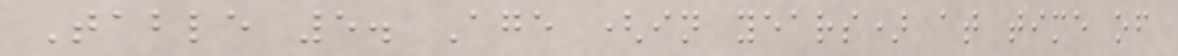Table 5. Age (in years) at time of
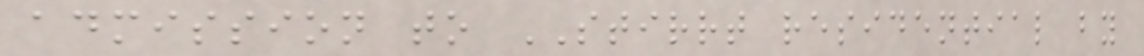admission to STIRRT residential by
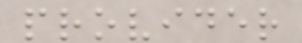provider
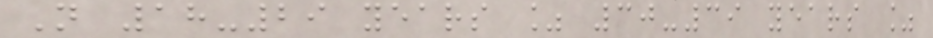N 18-29 years % 30-39 years %
